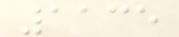1135
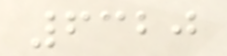6320
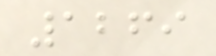1269
